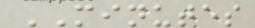MINUTES
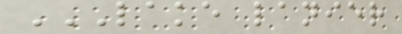LAKE LANIER
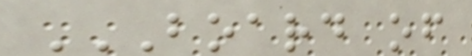BOARD OF
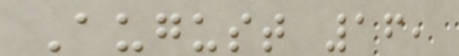August 16,
